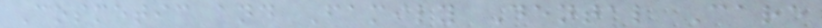Cosmetic and Family Dental Care
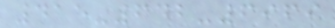415-642-6969
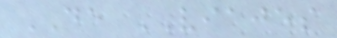DE VIAJES
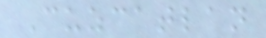Cuzcatlan
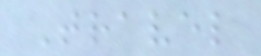Travel
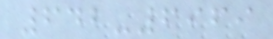642-6969
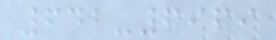642-6969
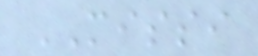MISSI
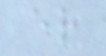er
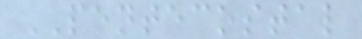PENTECOSTAL
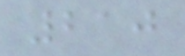210
